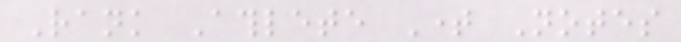Rank Athlete Time Notes
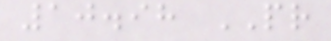10.98 PR
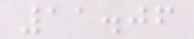11.06
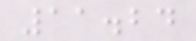11.24
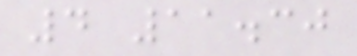4 11.30
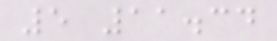5 11.34
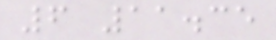6 11.35
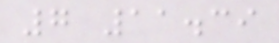7 11.39
